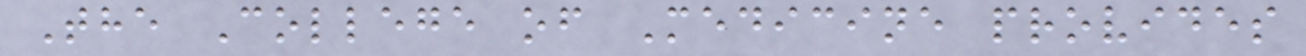The College of Medicine provides
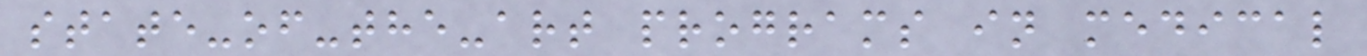state-of-the-art programs in medical
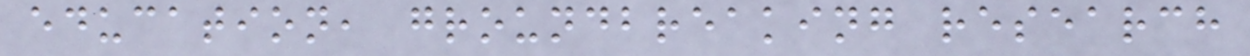education, groundbreaking research
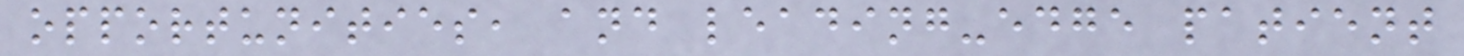opportunities, and leading-edge patient
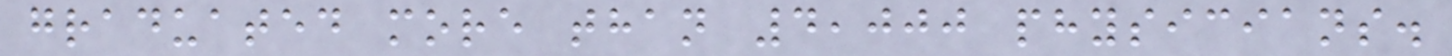graduated more than 4,000 physicians.
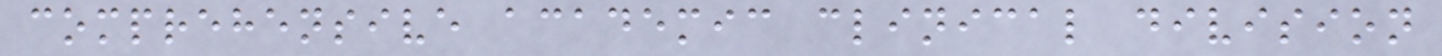comprehensive academic clinical division
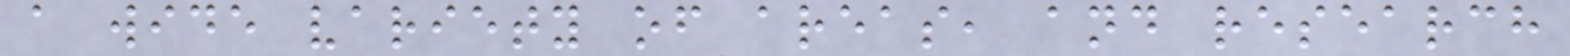a wide variety of areas, and research
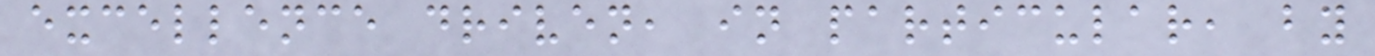excellence driven, in particular, by
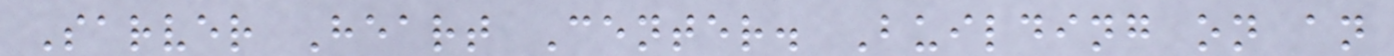Sarver Heart Center. Building on an
